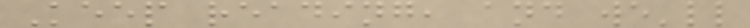Keep reading, and we'll
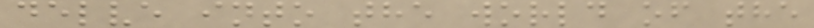delve into the world of the
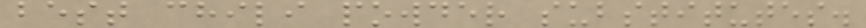best chili powder substitutes.
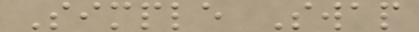Simple Swap
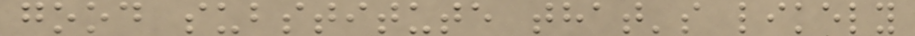good substitute that's likely
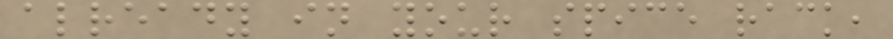already in your spice rack,
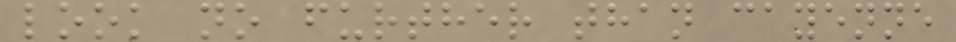look no further than cayenne
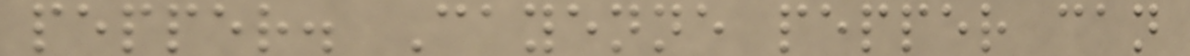pepper. Cayenne pepper can
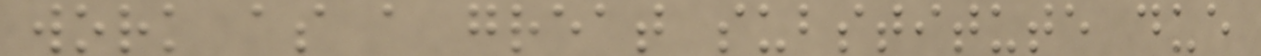work as a great substitute due
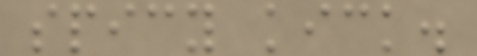spicy kick.
